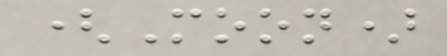(Moon)
